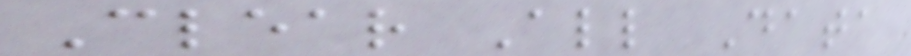Clear All Data
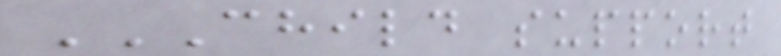CHILD SUPPORT
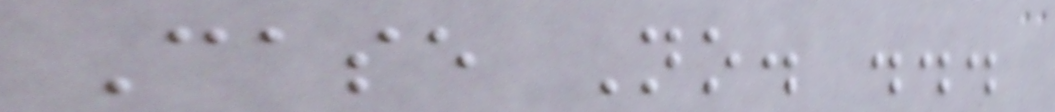Case No. ...
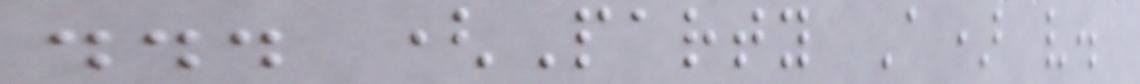... (Party A) v.
